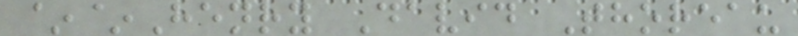~~Henry David Thoreau
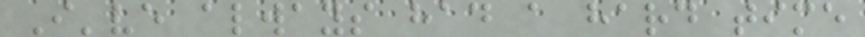I've always had a hard time
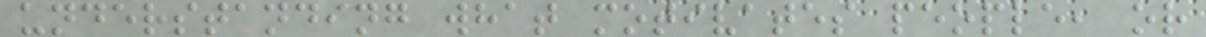understanding what motivates people, or
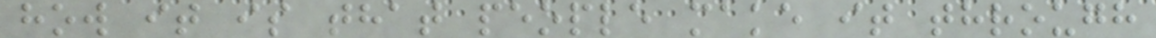how it is that people make it through
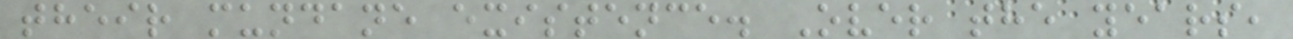their mundane existence. Over the years,
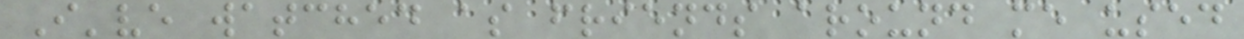I've watched as friends around me used
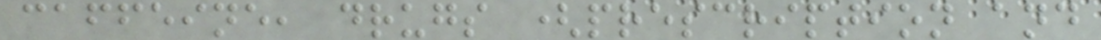caffeine, drugs (prescription and
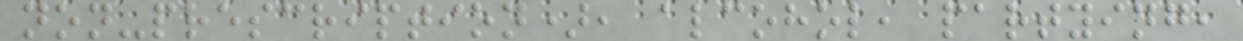non-prescription), alcohol, partying,
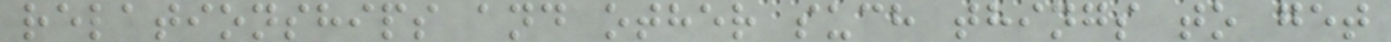relationships and other such things to get
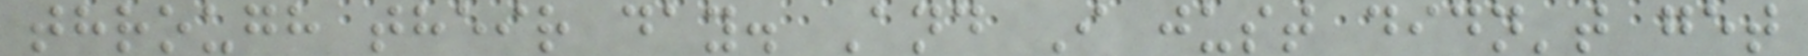through their day. And I just didn't get
